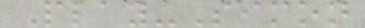Play-Simon
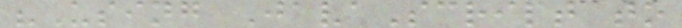"Using JavaScript to
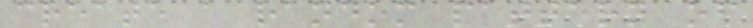create a random pattern of
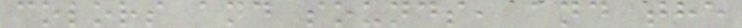colors and sounds, and the
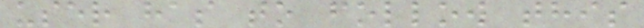user has to follow this
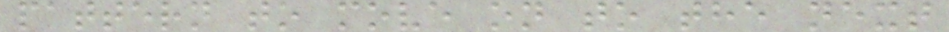pattern to move on to the next
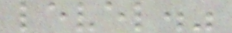level."
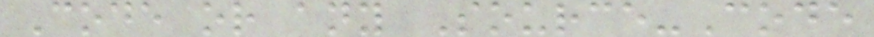Code or any Source-Code
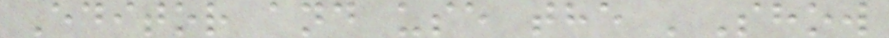Editor and use the 'Show
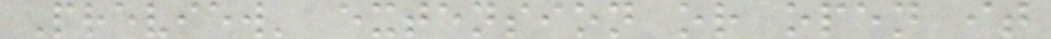Preview' extension or open it
